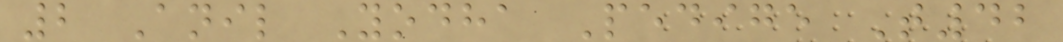2 Anil Yodha Pedige T42
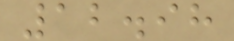12.98
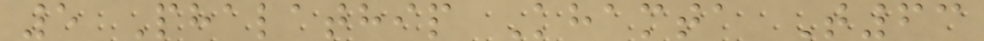5 Phalathip Khamta T63
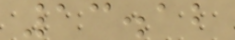13.12
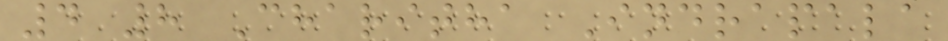4 8 Charitha Indrapala
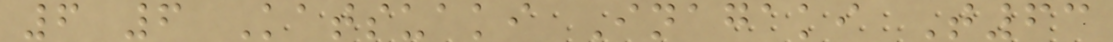6 6 Katsuaki Inagaki T63
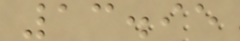13.95
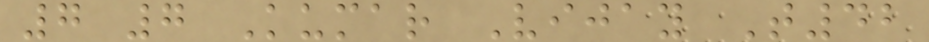7 7 Kumar Vijay T42
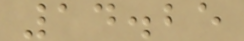14.25
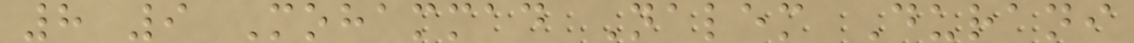8 9 Mohammad Nalem Durani
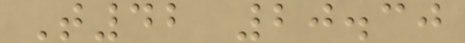T42 20.30
